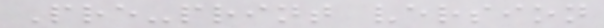Pre-print version
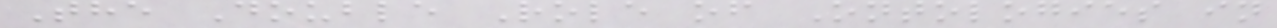The Double Role of Ontologies in
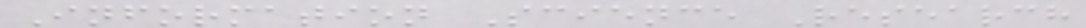Information Science Research
